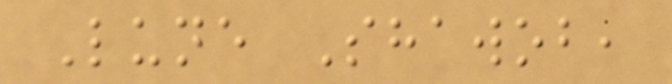Lune Shawob,
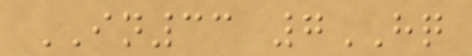IN33 7HQ
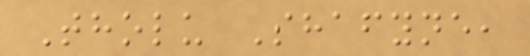Tholu Shafyne,
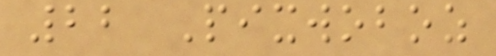22 Pixwoboz
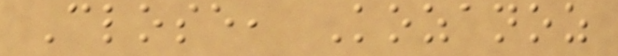Close, Kozanoz
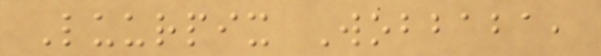Luurpix Wobbaba,
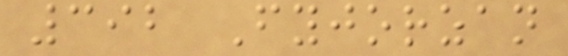392 Fyjorzan
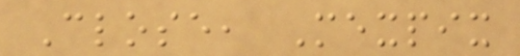Close, Mexpix
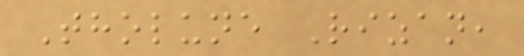Tholune Rizan,
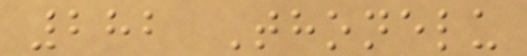282 Thonelu
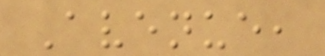Avenue,
